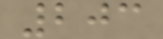203
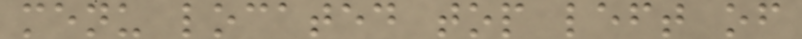menu located top left of
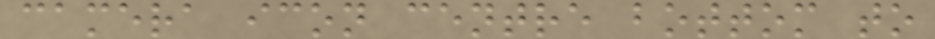camera icon centre bottom to
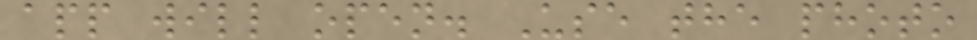app will open. Use the photo
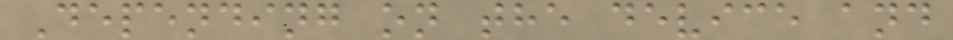Depending on the device and
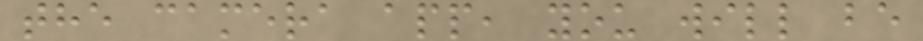the camera app, you will be
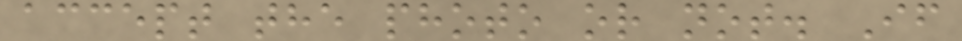accept the photo or not. If
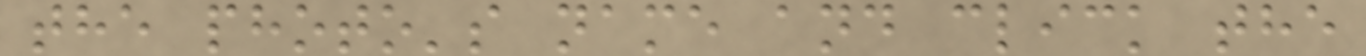the photo's name and click the
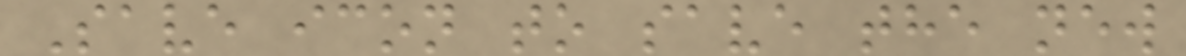Save icon to save the new
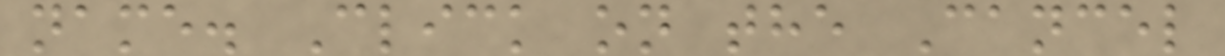name. Click on the Cancel
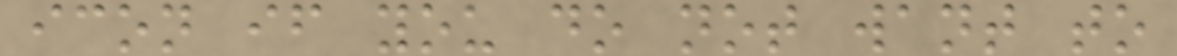icon if you do not want to
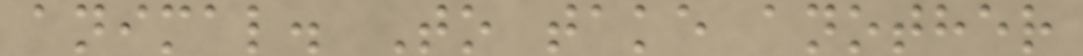animal. To take another
